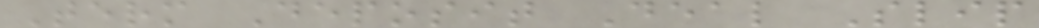Term Deposit Deal Slip
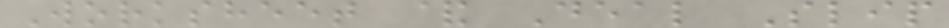Worksheet & Deal Slip
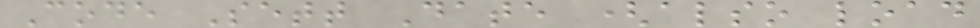Code Sett Date (also load
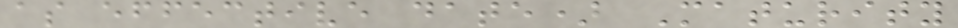as effective date) Maturity
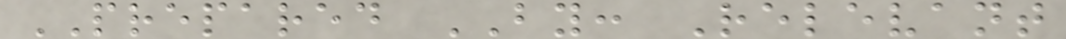PREPARED BY: Relevant
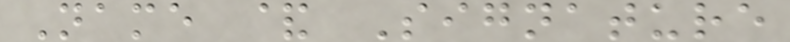Name & Signature
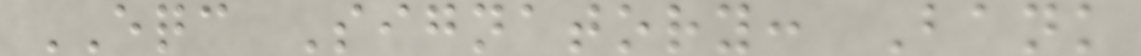EQC Signatory: Bank
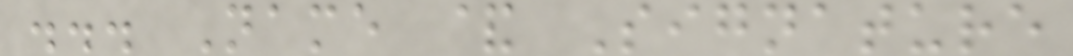... Name & Signature
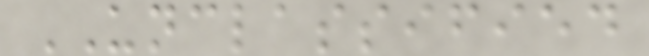UNCLASSIFIED
